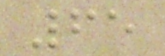65
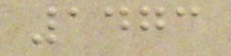1473
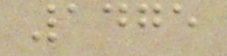1475
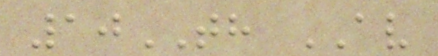10TH AV
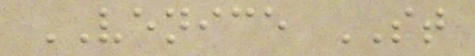VENICE ST
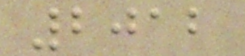2012
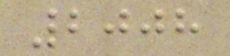2008
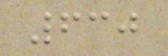630
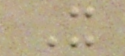X
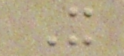X
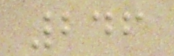246
